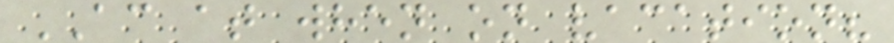AC at when on vacation?
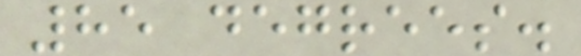85 degrees.
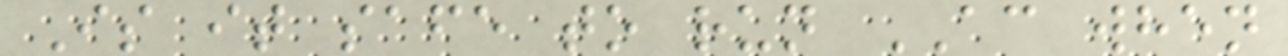Is it safe to run AC when
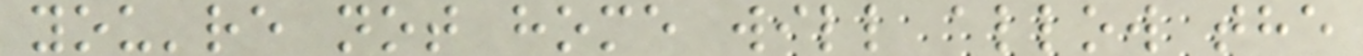you're not home will allow the
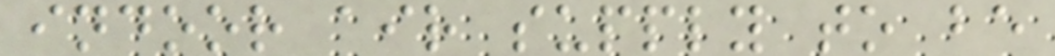indoor air supply to be
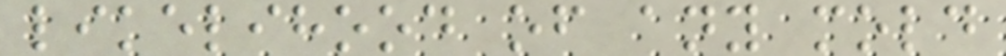likelihood of any mold
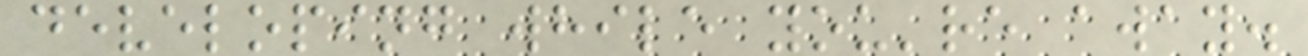developing while you're away.
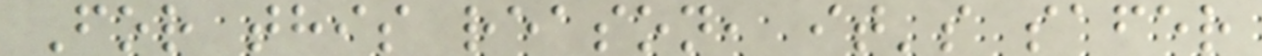For this reason, it's safer
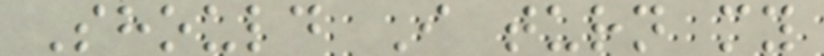Should I turn my
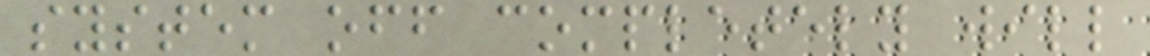system off completely will
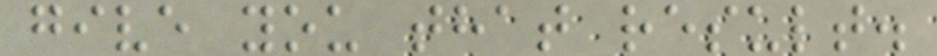give you that result.
